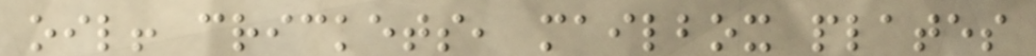oil! crickets, mailbox plates
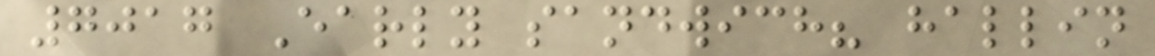7017 Early sandwich? hallin
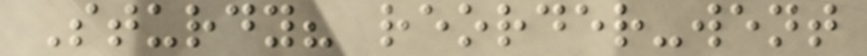Sturdy? reorder-went
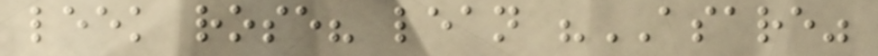leek rose? lean "ASARE"
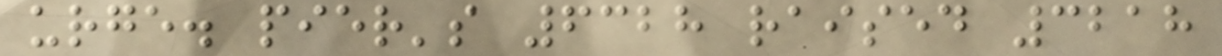urge. pier's 6328 raised 3218
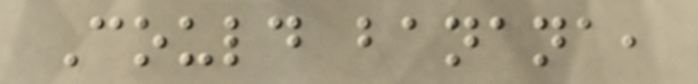Could banana,
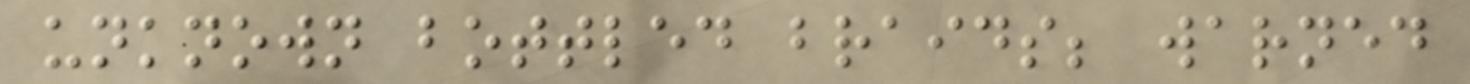unknown bottled braids; warned
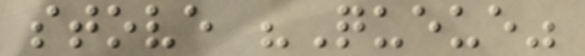stove "Queue"
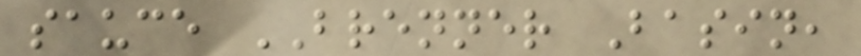sauce BRENNER Basin,
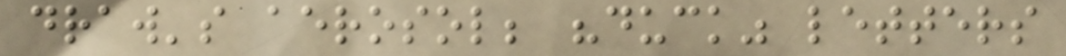draw's aerosol; "duck" letters
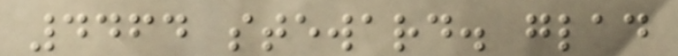4464 steward. glad
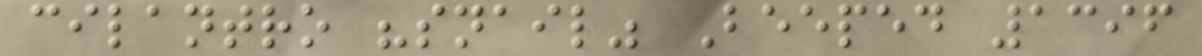cilantro "snail" Beeped 1396
